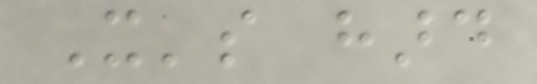It's hard
